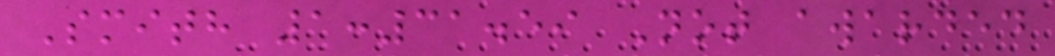Smith 1:31.59 Not awarded
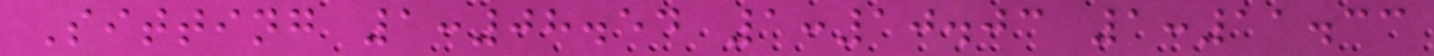Sitting 1:08.54 1:10.03 1:11.33
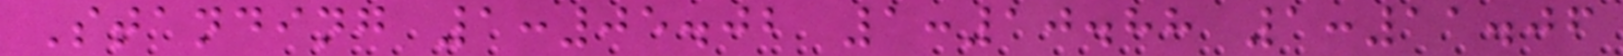Standing 1:05.02 1:10.88 1:11.06
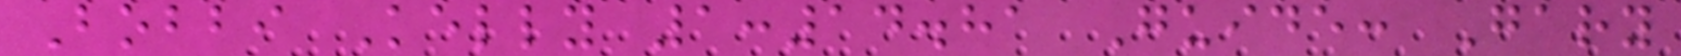Bobbi Kelly 1:14.81 Guide: Gary
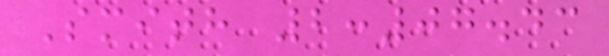Smith 2:07.43
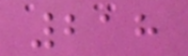218
